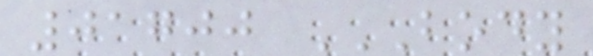01700 BODY
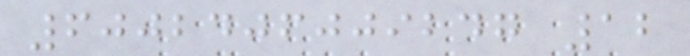6002406009247 12
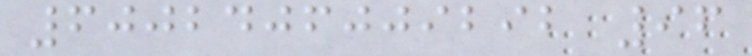6002406009292 96
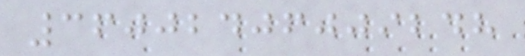36002406009248
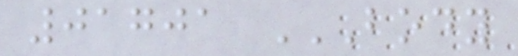01701 BODY
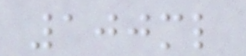100ml
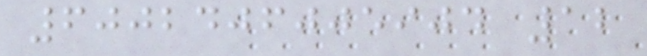6002406005904 12
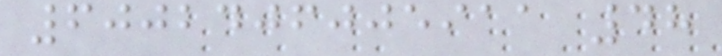6002406005911 48
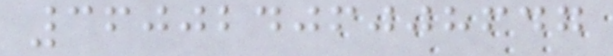36002406008647
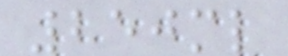250ml
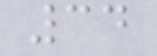34
